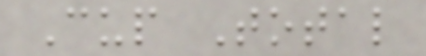Cup Total
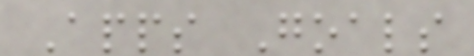Apps Goals
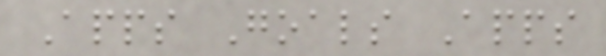Apps Goals Apps
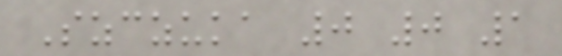Szczuka 0 0 1
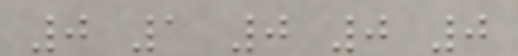0 1 0 0 0
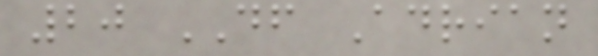20 DF Adrian
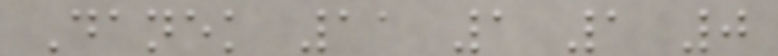Danek 11 1 1 0
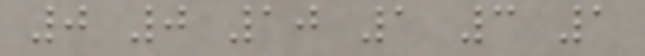0 0 10 1 3 1
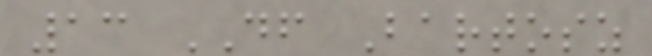13 DF Bartosz
